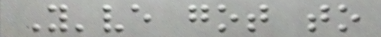You've got to
